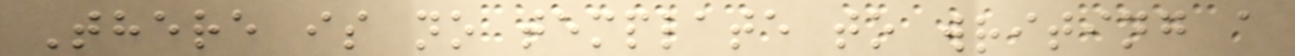There is no template to writing a
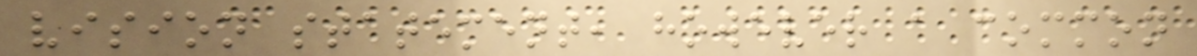vision statement, however a common
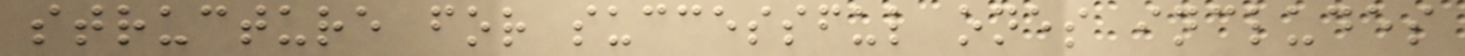structure for successful ones includes
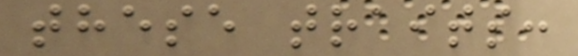these traits:
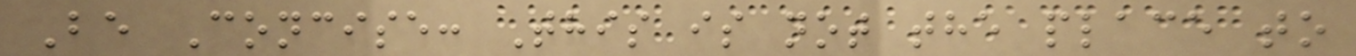Be Concise: This is not the place to
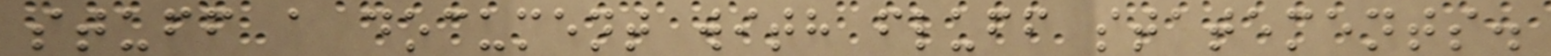stuff a document with fluff statements.
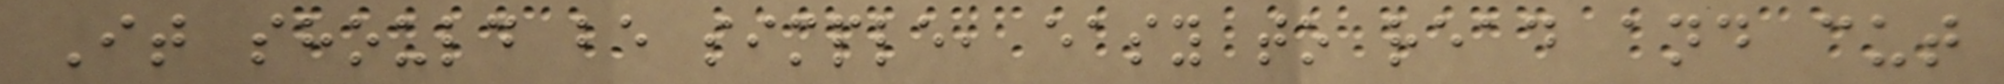It should be simple, easy to read and cut
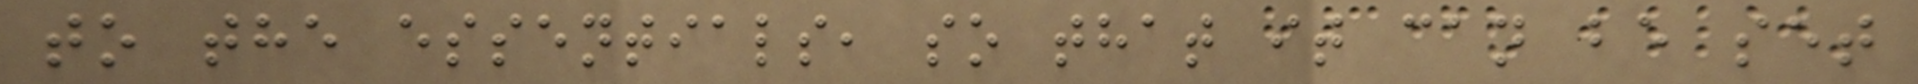to the essentials, so that it can be set
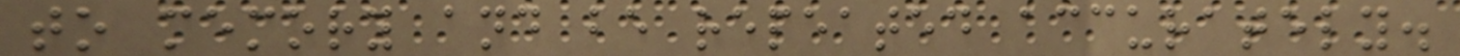to memory and be repeated accurately.
